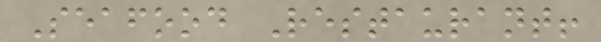Seafood Restaurant!
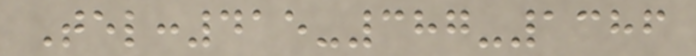Tel:415-387-1386
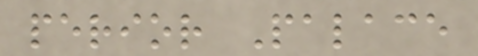perior Palace
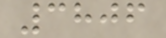3806
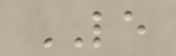LE
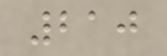210
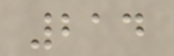214
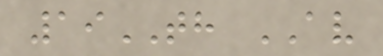19TH AV
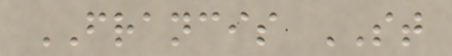FRANCIS ST
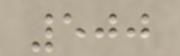500
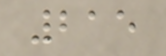215
